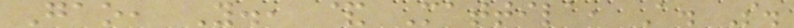Gao, Y., & Mattila, A. S.
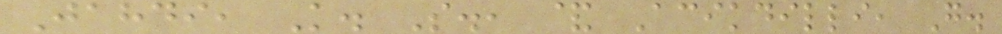Jahdi, K. S., & Acikdilli, G.
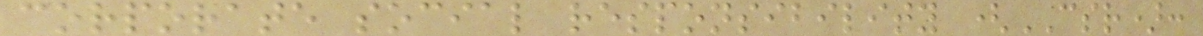corporate social responsibility (CSR):
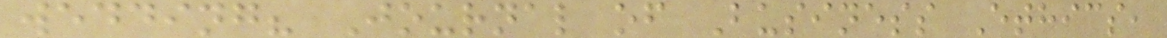wedding? Journal of Business Ethics,
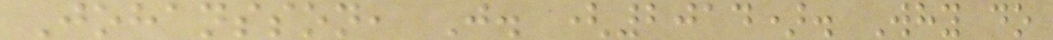Johansson, J. (2014). Why do
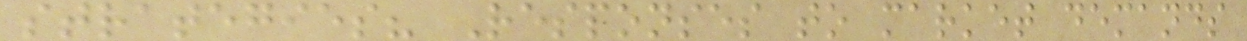strategies? Responses to market demands
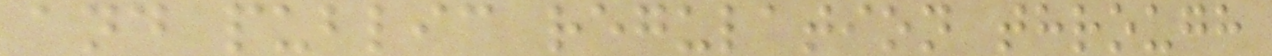and public regulation through
